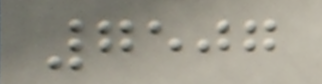7507
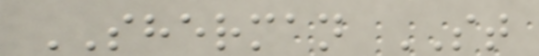SHERMAN ST
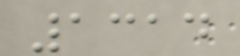1314
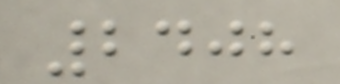2408
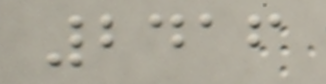2416
